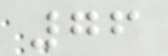76
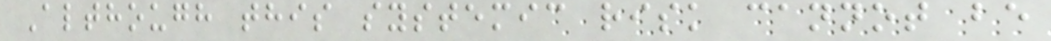Although this systemic risk cannot be
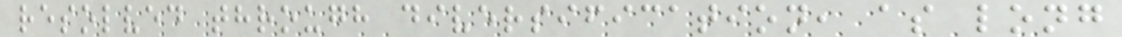resolved through diversification, as long
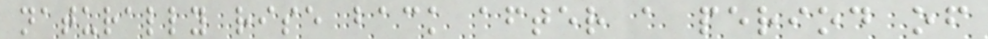naturally rise back after a period of
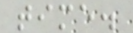time.
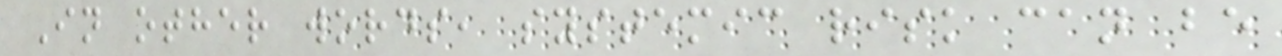In other words, systemic risk can be
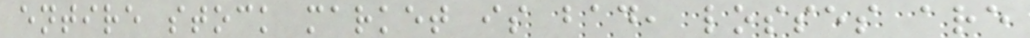entire stock market is bad, losses are
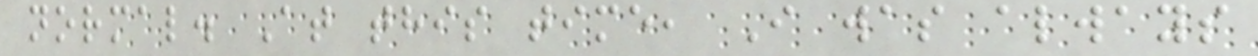normal. At this time, I was always
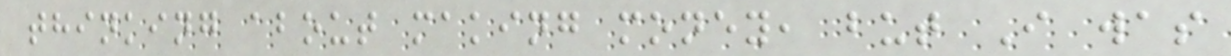thinking about making money, but I was
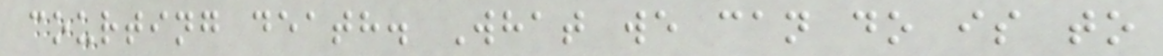courting death. What we can do is to
